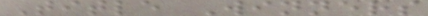Title Winners
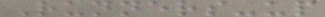Runners-up
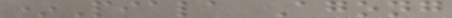*Piala Agong
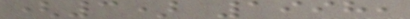(3) 1998,
